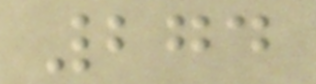274
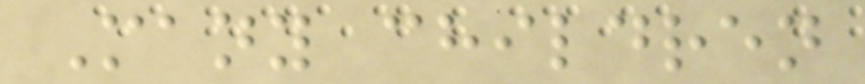Many children
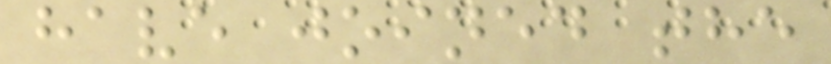have joined the
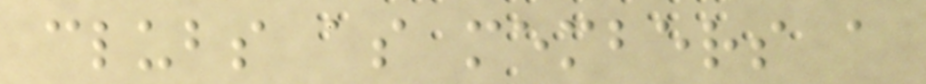clubs as members a
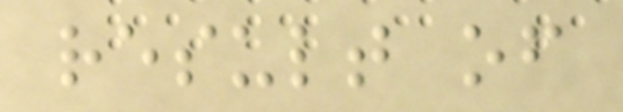result of
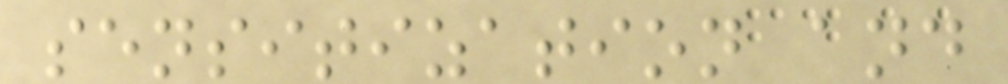sensitization and
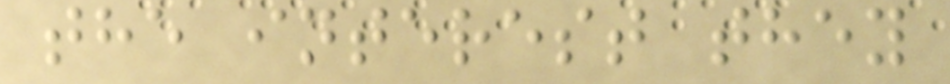the interest they
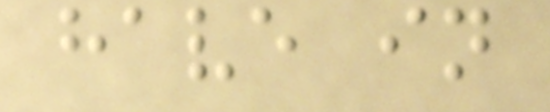have in
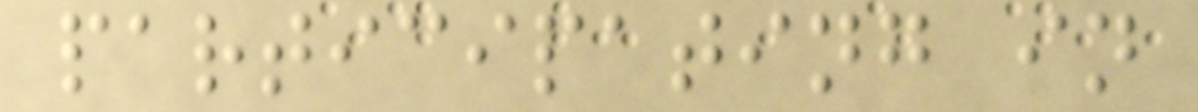participating in
